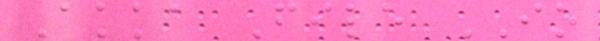Akka File IO
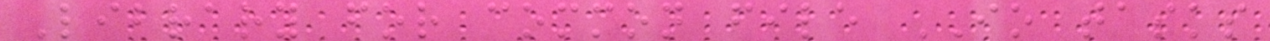Library for common file IO tasks
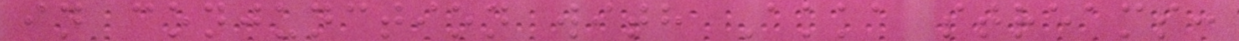in conjunction with Akka streams:
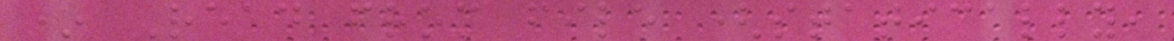* Read from file (statically,
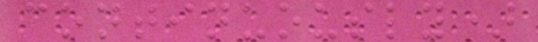continuously)
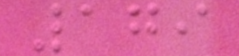179
